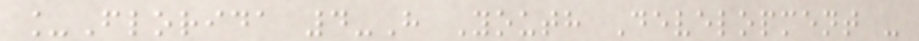_Florida 4-H Youth Development -
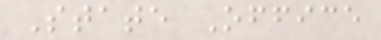State Office
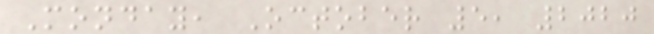Monday, October 5, 2020
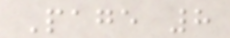Page 8
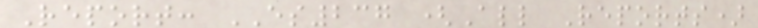Report: ES237 (All Reports)
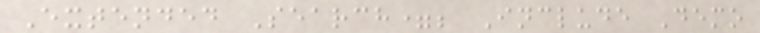Extended Search=; Include Demo
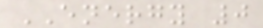ENERGY 0
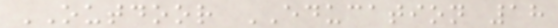OUTDOOR EDUCATION 18
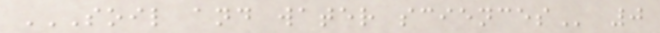SOIL AND WATER SCIENCES 0
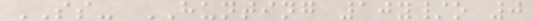SS- HUNTING 10y/o 0
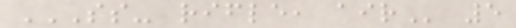SS- RIFLE, AIR 5
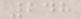248
